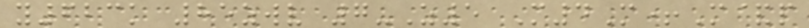y623k 85zwv 7-Z5 M4M+M&p
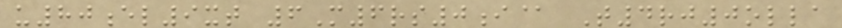u80el9xt 6M6rs0i@ T4rj0olla
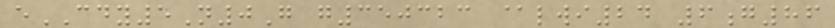eCDY5N0G g350323 @lwi24 6g86
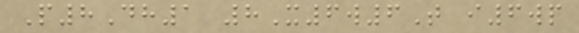P8Dh1 8X6w6T i6wp
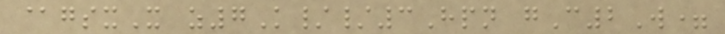@gsxX z7K//3Hpn gC2W=
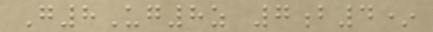G8Ug8z 7b4*
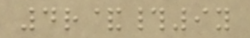4r&#9y
